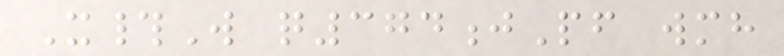X#W q374jPf wmh
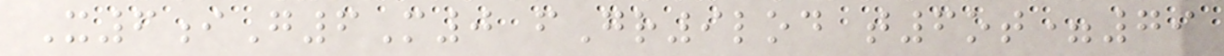X6iG6M0 fGr9lod t6ot=79
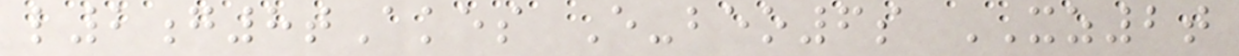l2g8tAkes E-beo6s XZ2t
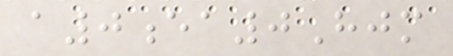a0ea0Hjm
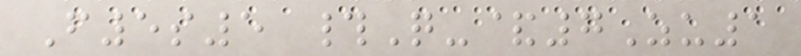F5s5 #Q-&7Zu1
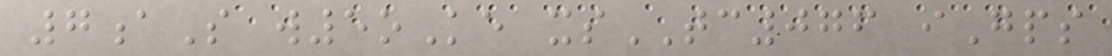7aS w5oKe xsTC076 iGps
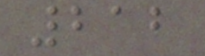212
